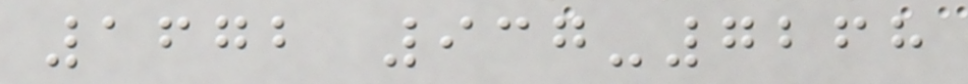1672 937-7268
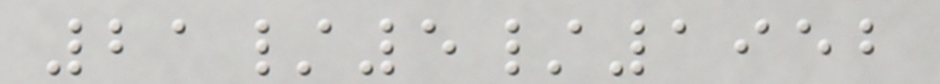21/5/1952
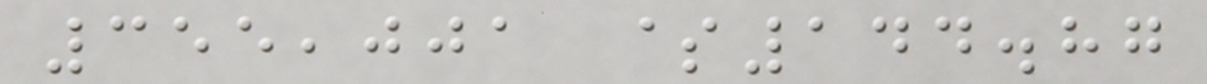355,001 $144.87
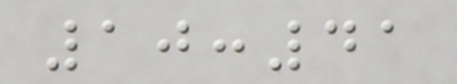10:41
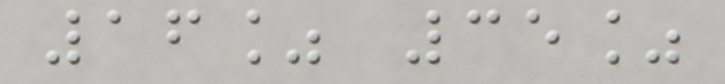16% 35%
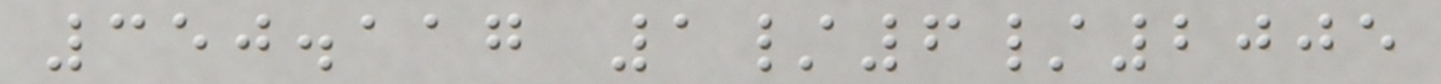350.117 1/6/2005
